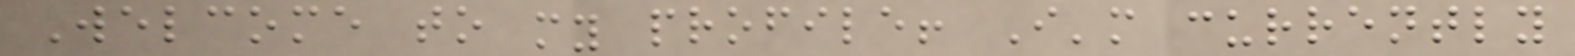Welcome to my profile! I'm currently
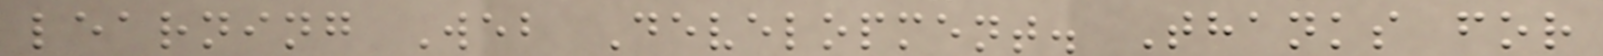learning Web Development. Thanks for
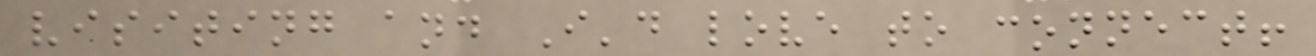visiting and I'd love to connect!
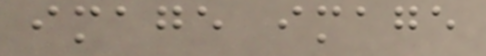image image
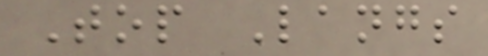Top Langs
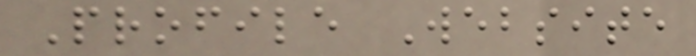Profile Website
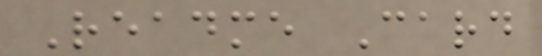Readme Card
